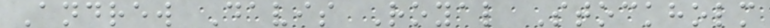Andrew Davis Royal Stockholm
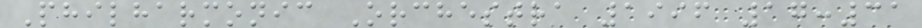Philharmonic Orchestra 1996 17:31
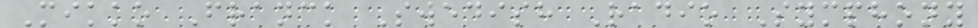Mikko Franck Swedish Radio Symphony
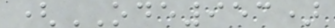(ODE953)
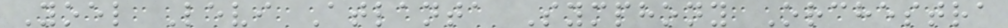Yoel Levi Atlanta Symphony Orchestra
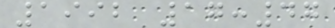1992 17:47
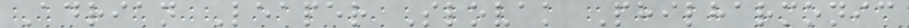Adrian Leaper Slovak Philharmonic
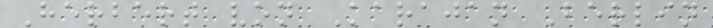Herbert von Karajan Berlin
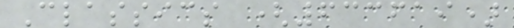Classics (633619)
